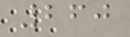260
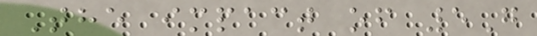The impact of 5G
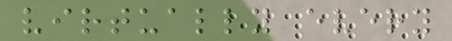virtually every
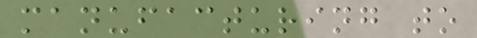manufacturing to
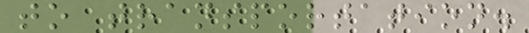to transportation.
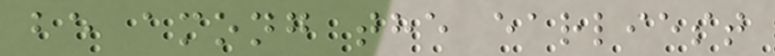be among the earliest
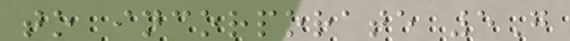to incorporate 5G
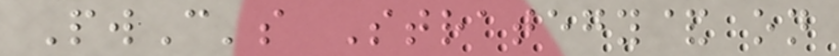PwC's Strategy& on
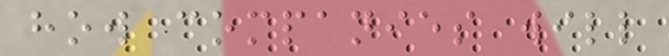how companies will
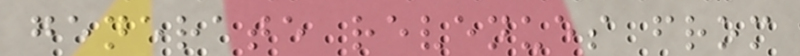generate revenues from
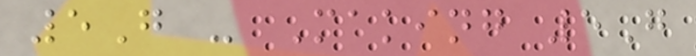5G - Making 5G
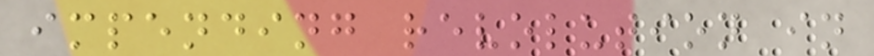impending revolution in
